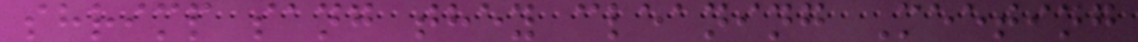shrimp sang they cleaning Meeting
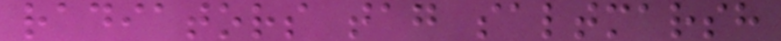radiators tag saltmarsh
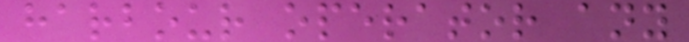harbour operator any
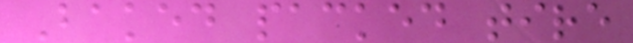Baked packed tire
